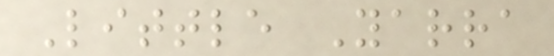Little Yarra
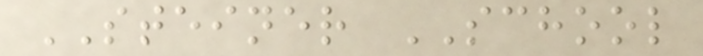STEINER SCHOOL
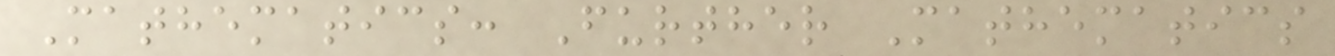Mathematics: Further Mathematics
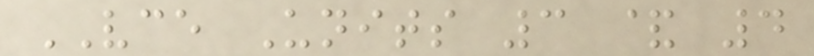VCE Units 3 & 4
